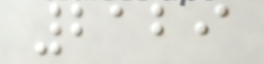2129
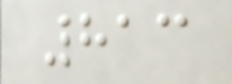813
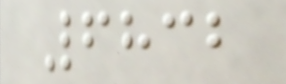6832
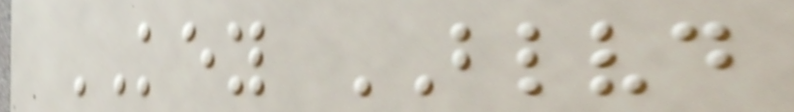KEY BLVD
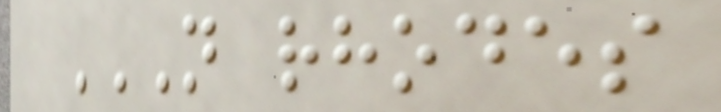N RHODES
